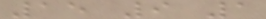15 9 1
